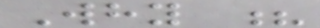Why ?
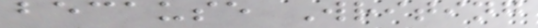because Writing
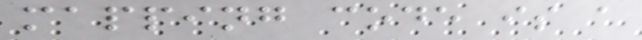mapping code is a
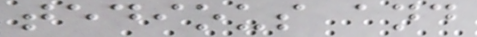tedious and
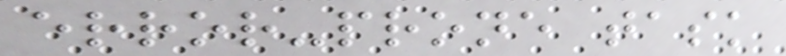error-prone task
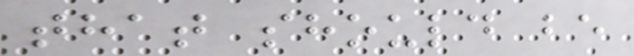that should be
